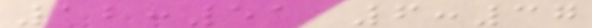12:51 6:37
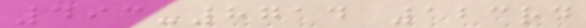493-8714 123rd
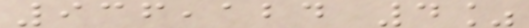936,124 4%
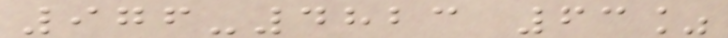976-4823 63%
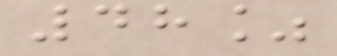48%
